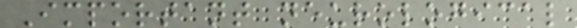Important neurological
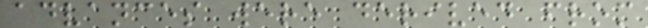advances were derived from
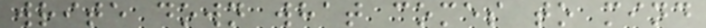write down what comes to mind
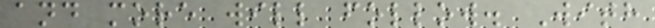and more will follow. With
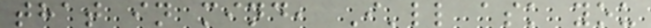that in mind, I'll ask you
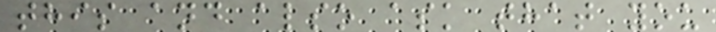this and also ask that you
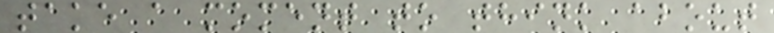take a moment to think about
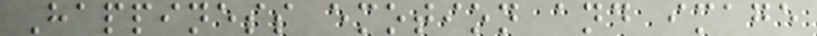Happiness emotion and image
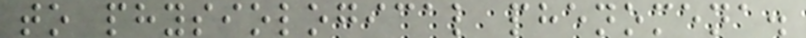to physiological phenomena.
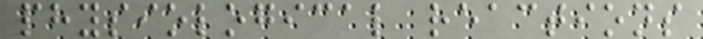physiological reactions
